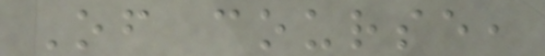Of course,
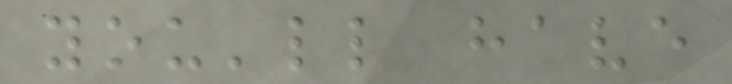you'll have
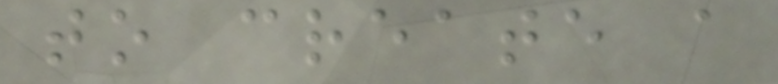to create a
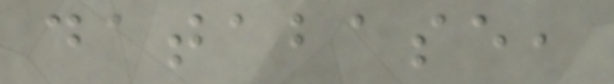database,
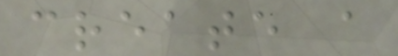create a
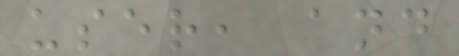user, and
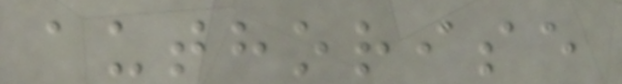authorise
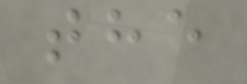the
